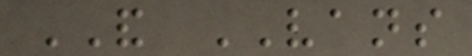AND VANS
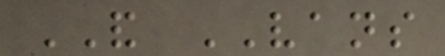AND VANS
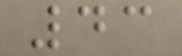43
